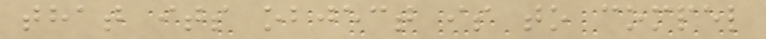that its object is to compel
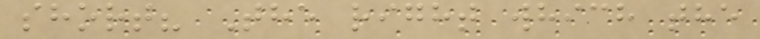short? The right which the
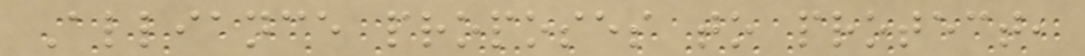Alliance proposes to protect,
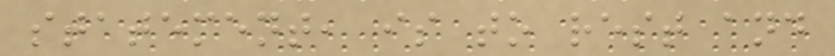statement, is to rest and
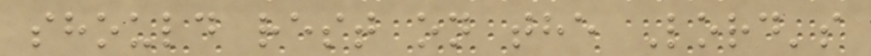should rest on the Lord's
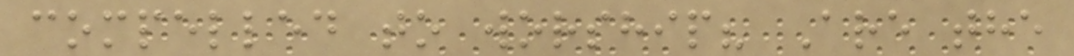compelled to worship? Are the
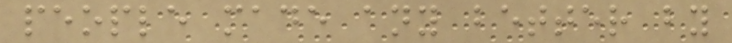people made any better by
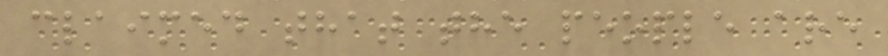claimed that the people are
